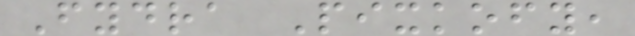Fydra Pixkofy,
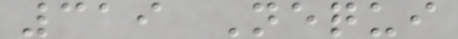319 Nequi
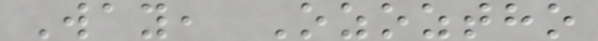Way, Ozoztho
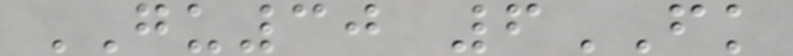GU30 6FK
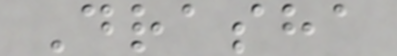Drasha
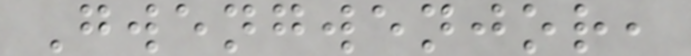Gwengwenjor,
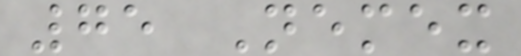75 Nemex
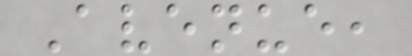Avenue,
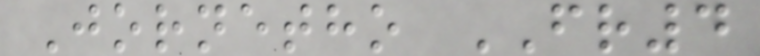Jornetho FR4
